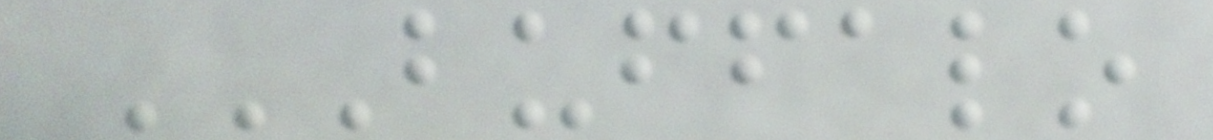BUFFALO
